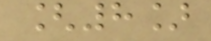[8]
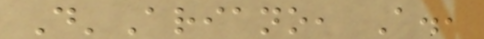D'Ariano, A.,
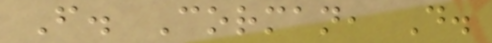F. Corman, D.
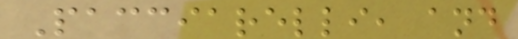Pacciarelli, and
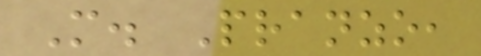M. Pranzo,
